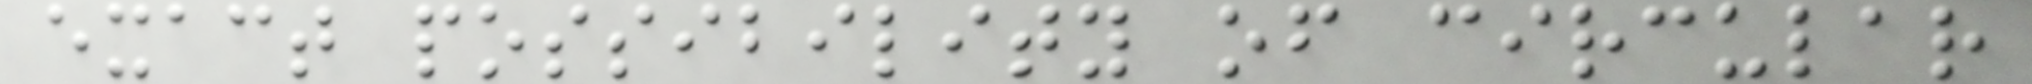exact possibility of circular
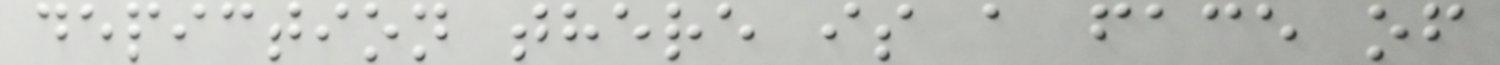depiction there is a face of
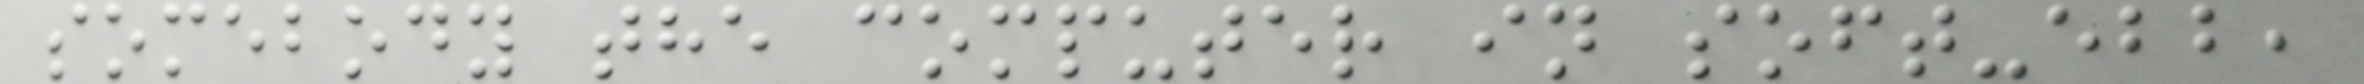somebody the computer in soft-ebb,
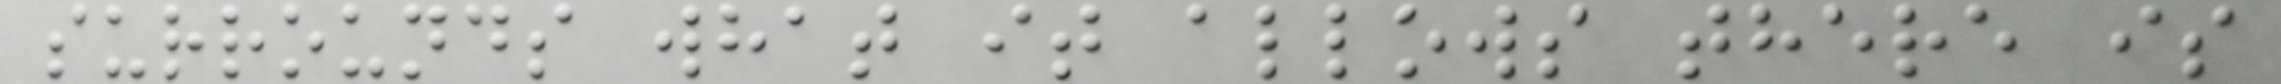surrounds what it allows there is
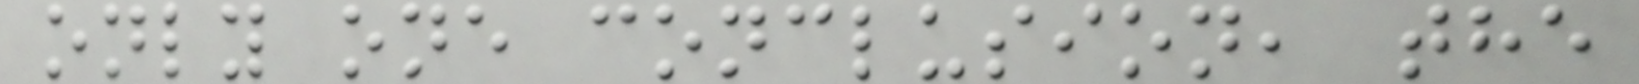only one conclusion, the
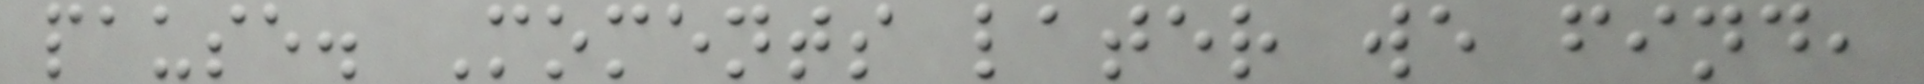pause. Moments later we find,
